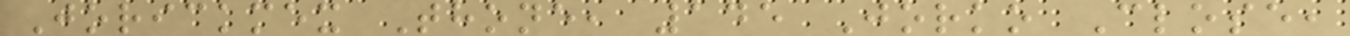Jorickmex Thone, 145 Jorko Close,
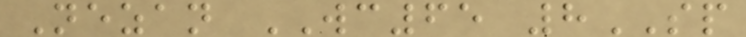Nezan WC65 8SP
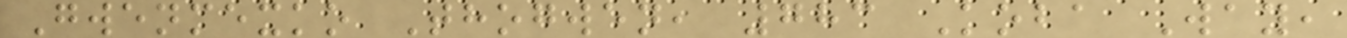Gwenmexko Thogwen, 783 Koba Way,
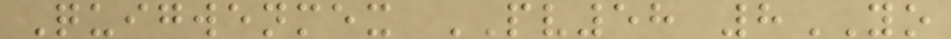Quigwenmex PV58 8YO
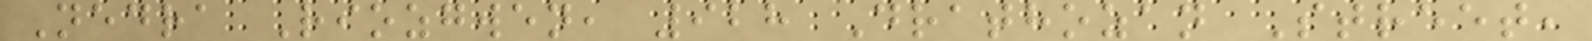Nedra Riozgwen, 928 Drathozan Street,
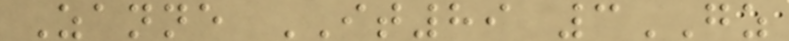Zanne IT89 3GZ
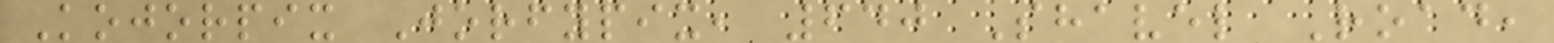Kojorpix Jorfypix, 640 Shavel Road,
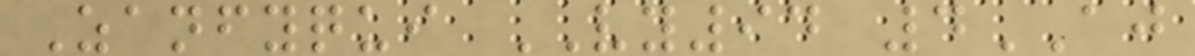Zanfyqui VY94 4AJ
